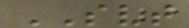SVT
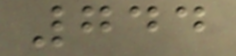744
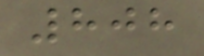808
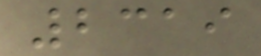2319
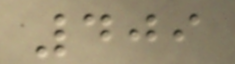409
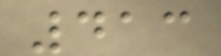413
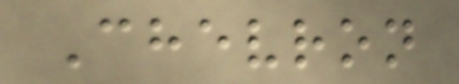Chevron
